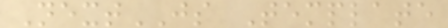NextJS Template
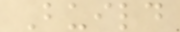Build
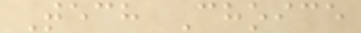Tech Choice
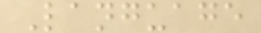Language
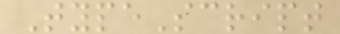TypeScript
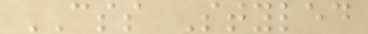CSS Styled
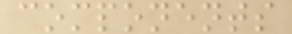components
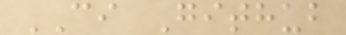CI Github
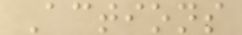Actions
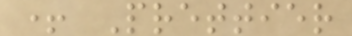+ Prettier
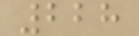228
